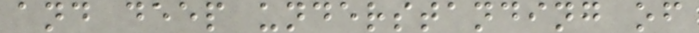and deep understanding of
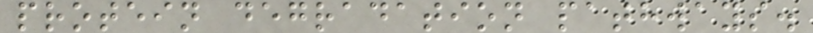protein degradation pathways.
